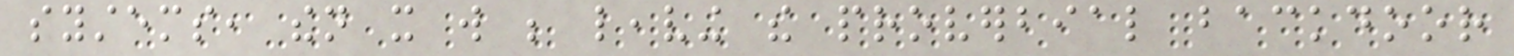systems, then it will be leaving the proverbial backdoor
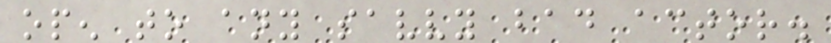open to any savvy bad actor.
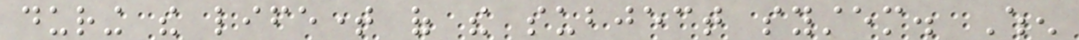during the lifetime of the subject system. When
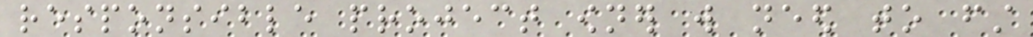responsible project owner will need to first
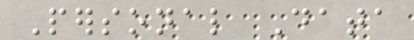Personal Data
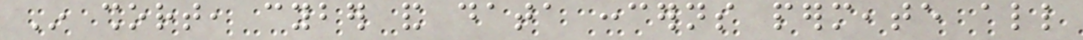In short, cyber and data concerns permeate all
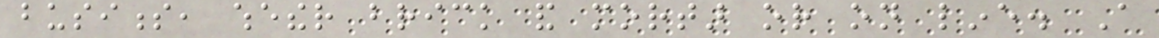business, whether brick and mortar or on line. A
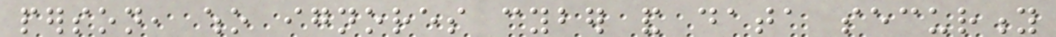person, who ignores cyber and data security
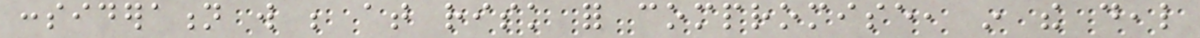consideration will be at risk for compromise, in the deal
